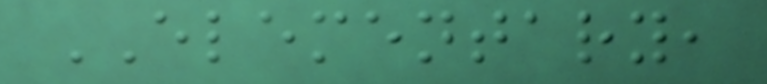ELEMENTARY,
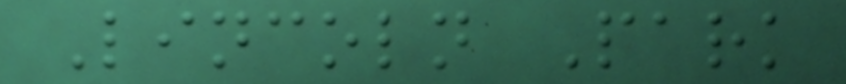Lincoln Park
